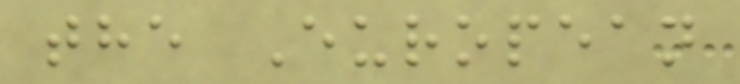the European
